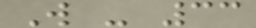W - 33
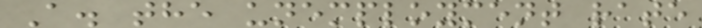A. the unemployment rate
